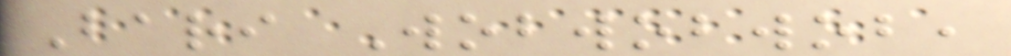Bari Wobwobwob,
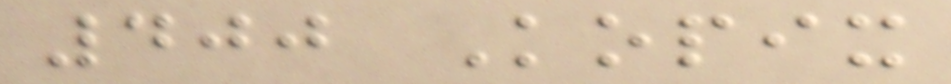400 Kopix
